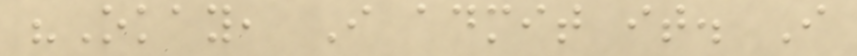"Okay, I admit it. I
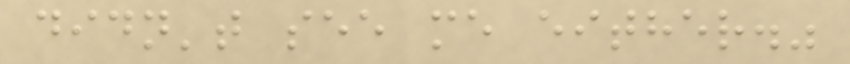didn't see me either."
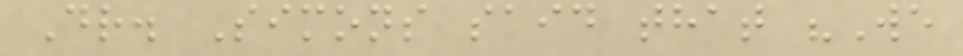Dr. Simons said that "We
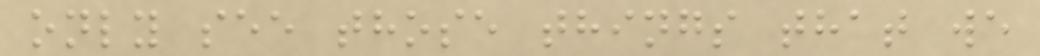only see those things that we
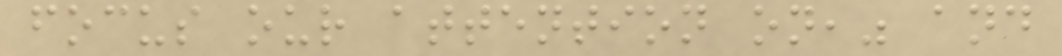focus our attention on," and
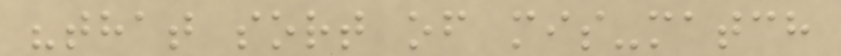"that sort of mis-match
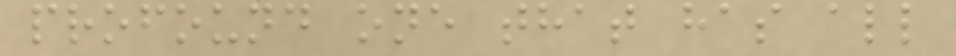profound one that has all
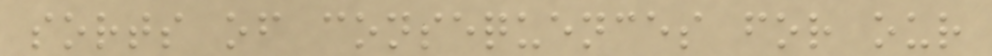sorts of consequences for our
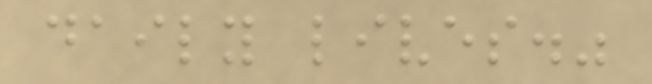daily lives."
